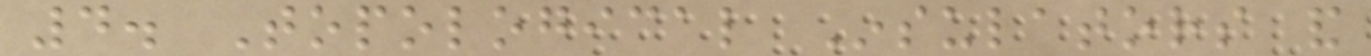4. Topological Insulators and
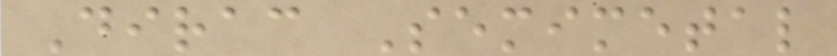Dirac Semimetal
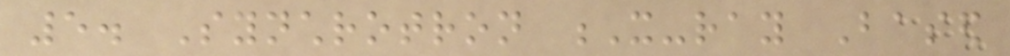5. Synchrotron X-ray Based
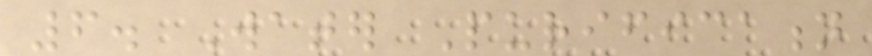6. Water Purification
